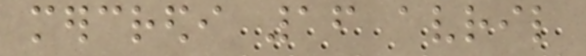mercredi 16 avril
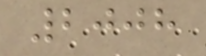2008
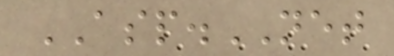ASP.NET
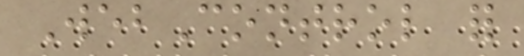WebControl for
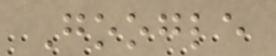Google
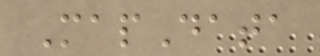MapData
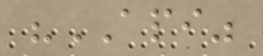"API"
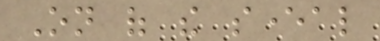On of the several
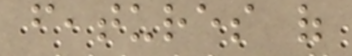features of
